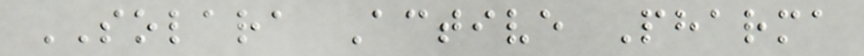SOLARA Active Pharma
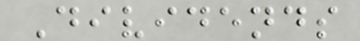Dividends
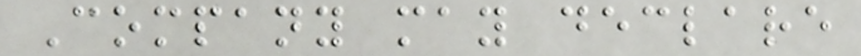Company may declare
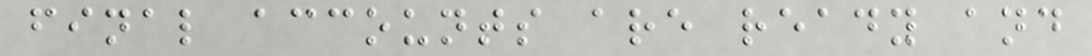final accounts are ready and
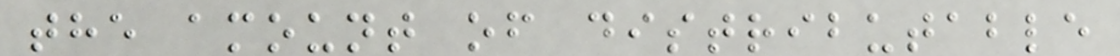the amount of distributable
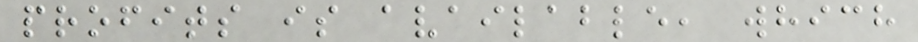profits is available, which
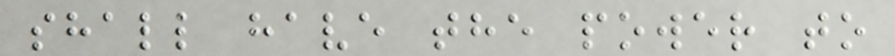shall have the power to
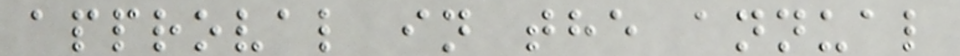approval in the annual
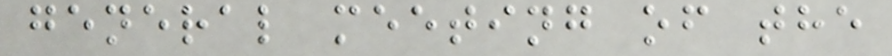general meeting of the
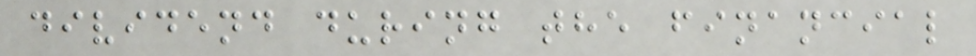dividend during the financial
